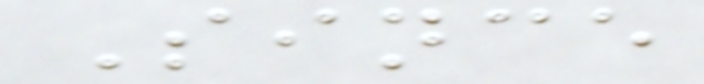Since
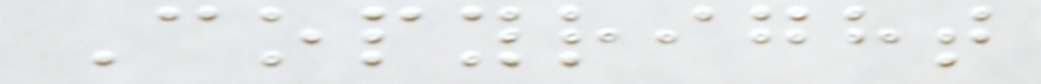Copyright
